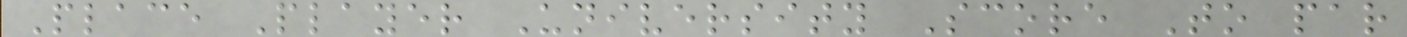Place Player University Score To par
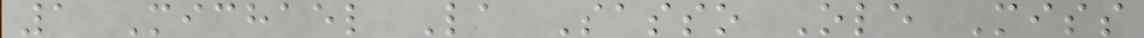1 Michael La Sasso Ole Miss
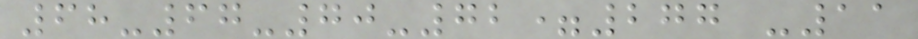68-67-70-72=277 -11
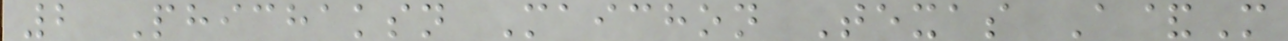2 Phichaksn Maichon Texas A&M
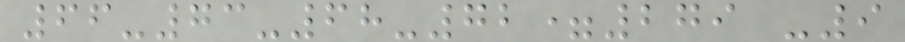66-73-68-72=279 -9
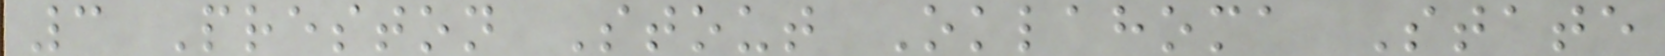3 Preston Stout Oklahoma State
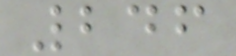246
